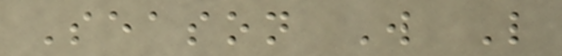Season W L
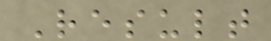Result
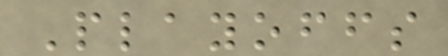Playoffs
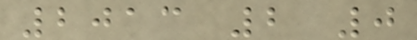2013 2 0
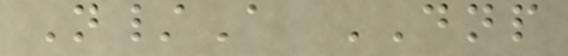N/A DNP
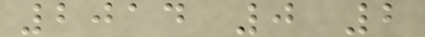2014 0 2
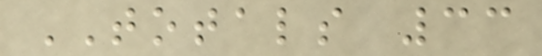TOTALS 33
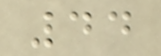44
